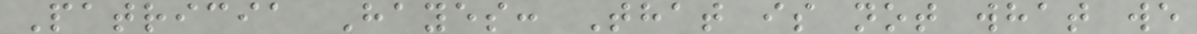Patricia Hayes: That is not what we
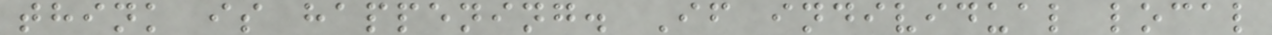think is happening. If individual local
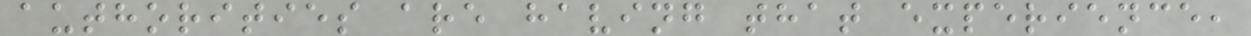authorities are having that experience,
